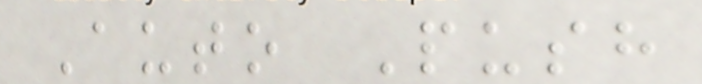Auto Push
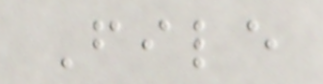File
